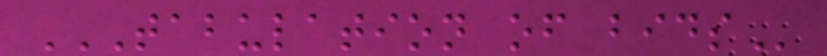TABULATION OF BIDS
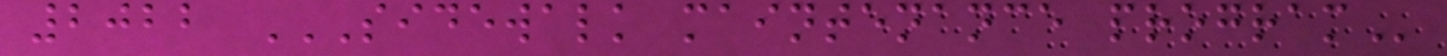2022 SIDEWALK MAINTENANCE PROGRAM
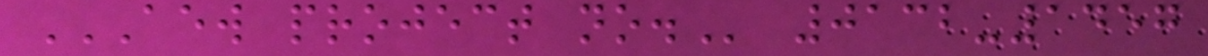AEW PROJECT NO. 0132-1457
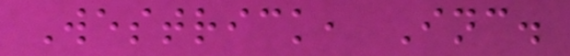Westrick, Inc.
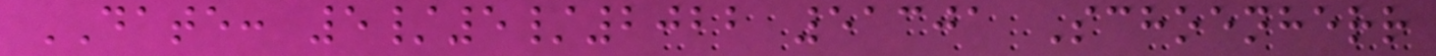DATE: 5/5/2022 51301 Schoenherr
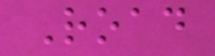Road
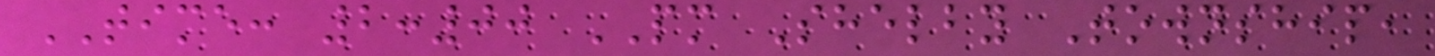TIME: 2:00 PM Shelby Township,
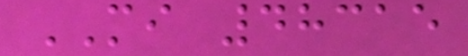MI 48315
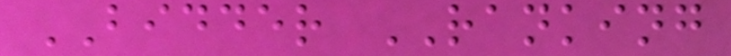BIDDER RANKING
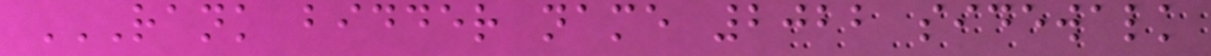RANK BIDDER NAME 2022 SIDEWALK
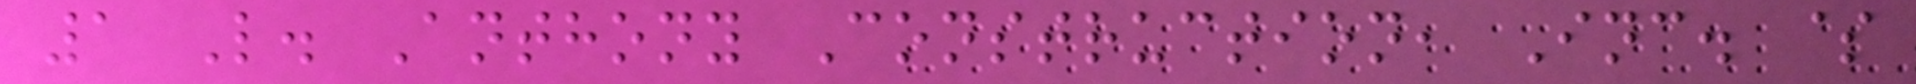1 L. Anthony Construction, Inc. $
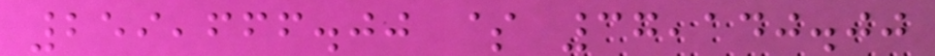259,666.00 $ 37,140.00
